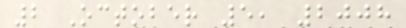2 October 5, 2008
